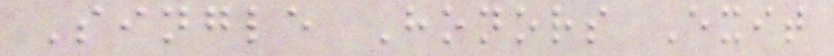Single Honors Exit
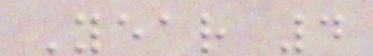Year 4
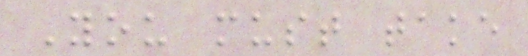You must take
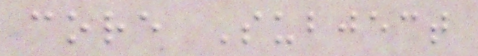core Subject
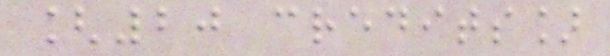[20 credits]
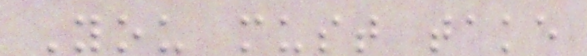You must take
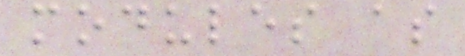modules as
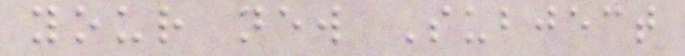your new Subject
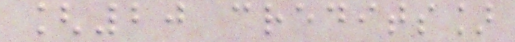[20 credits]
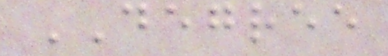DEGREE
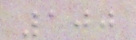100
